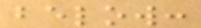below:
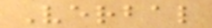Verbal
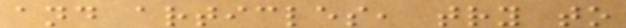and articles, try to
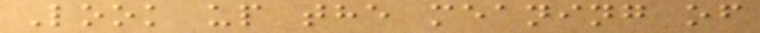Look up the meaning of
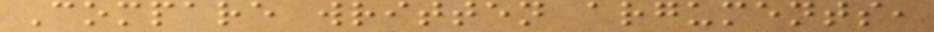Compare written arguments,
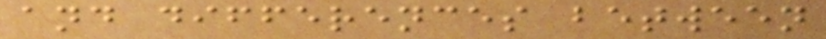and differences between
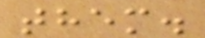them.
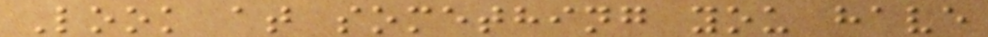Look at something you have
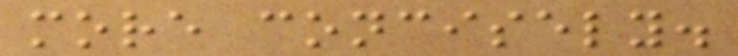more concisely.
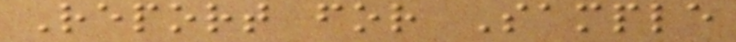Report for Sample
